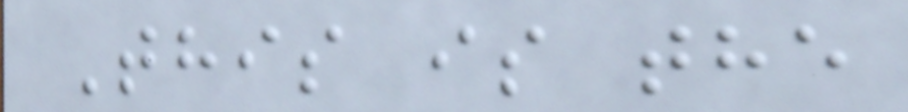This is the
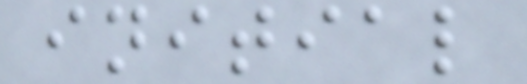initial
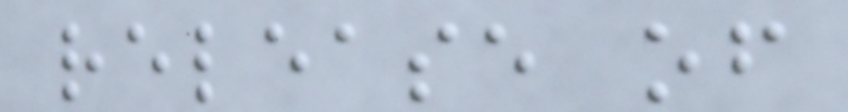release of
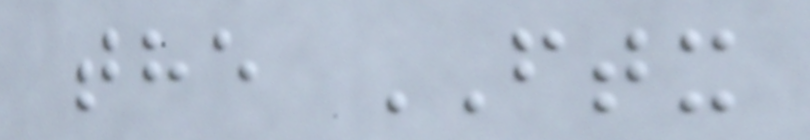the FTX
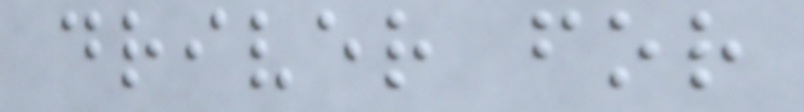driver for
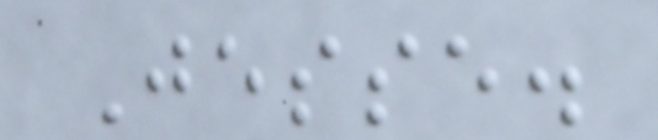Jesse.
